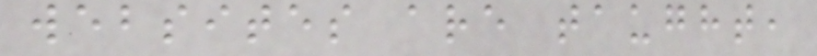websites are taught,
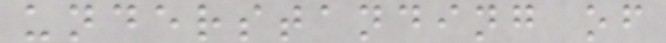understanding of
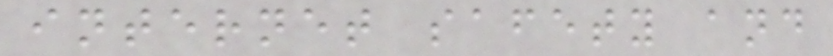internet safety and
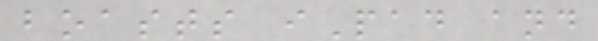boasts iPad and
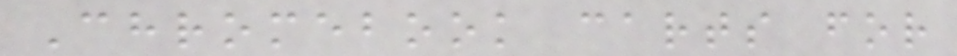Chromebook carts for
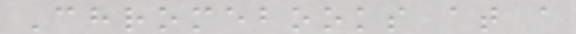Chromebooks at a
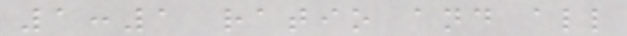1:1 ratio and all
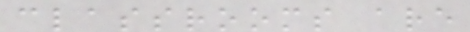classrooms are
